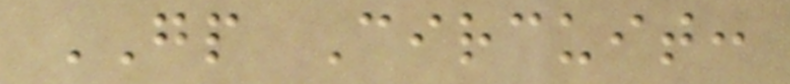GP Circuit:
